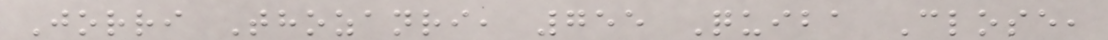Jorri Thozanri, 755 Quiba Close,
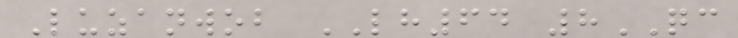Luzanwob LH64 8QC
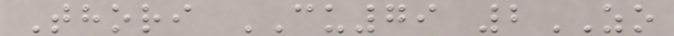Thori CU79 2ZO
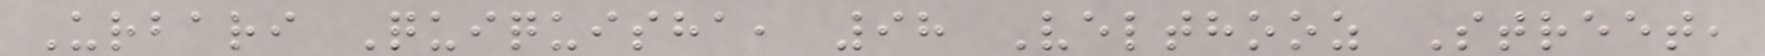Urbari Quiquisha, 98 Velthooz Street,
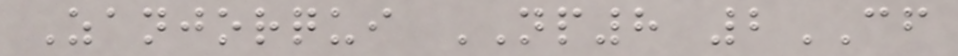Zanjorqui NP8 2CF
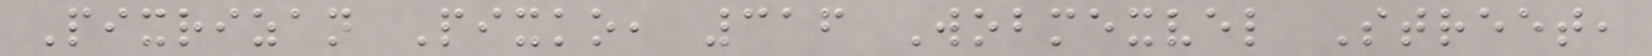Pixrizan Pixko, 316 Wobmexvel Street,
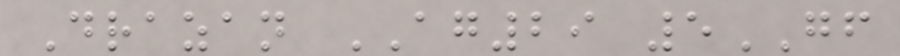Drazan AG29 5GF
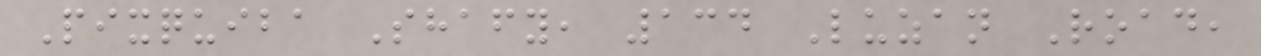Pixquiba Shafy, 134 Luzan Road,
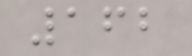162
